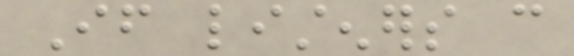If listeners can
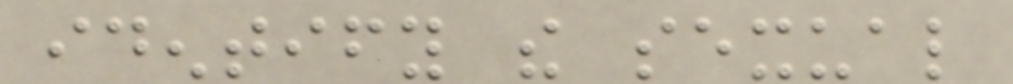identify the sexual
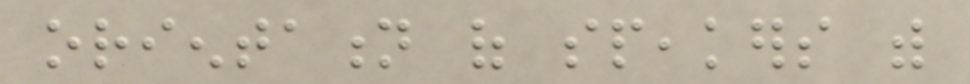orientation of speakers with
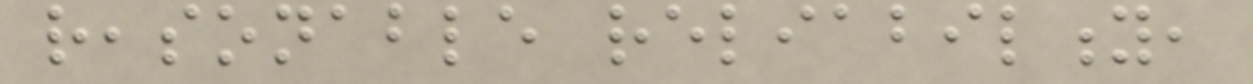reasonable reliability,
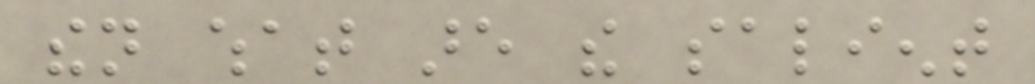then what are the salient
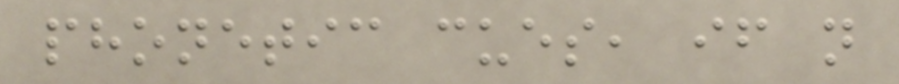phonetic cues, if not
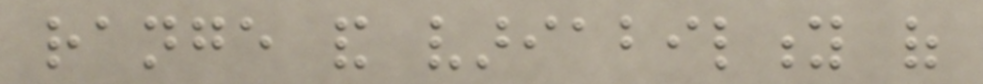range and variability of
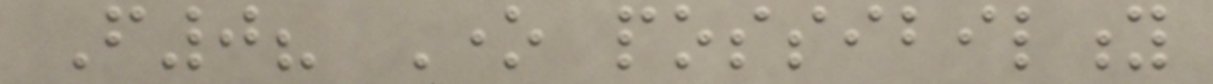F0? One possibility
